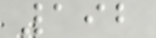192
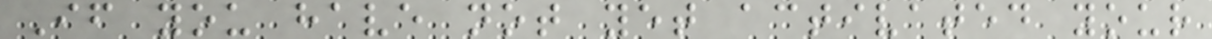If you have not yet activated your
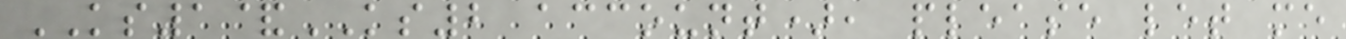KS1&KS2 account), please let me
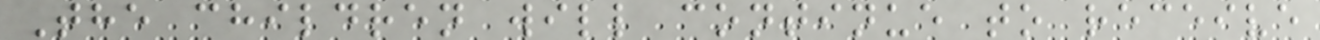The children will continue to receive
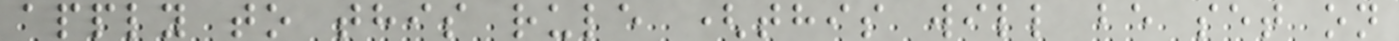apply to this rule (this will be set on
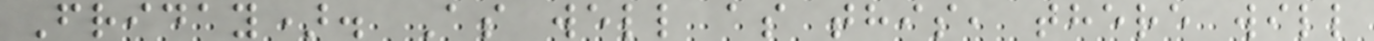Friday). As well as this, there will
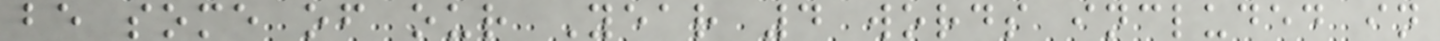be some of our Year 4 words included in
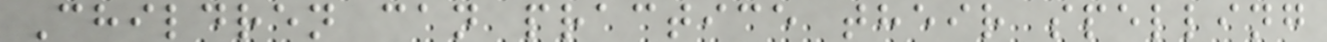Children can practice their spelling
